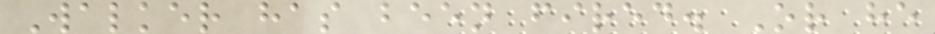Walker has been fired. Or he
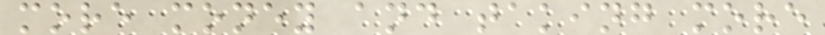more money and taking more
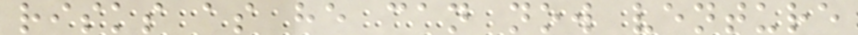risks as he can now venture
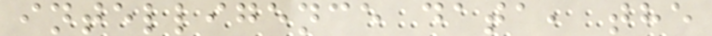intelligence data, the
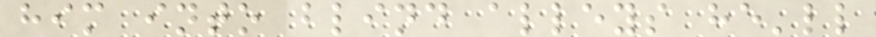him into blind alleys he'll
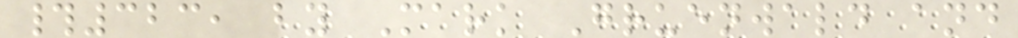#323, by Mark Gruenwald and
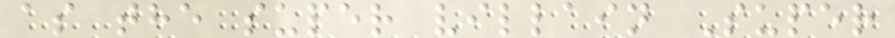as the super villain Super
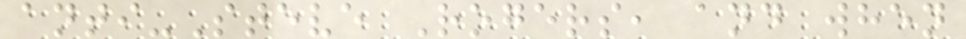anti-Steve Rogers, and when
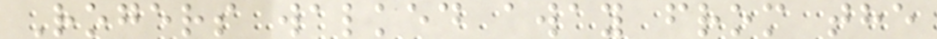Rogers walked away from the
